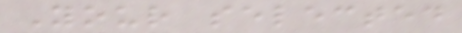Your selected
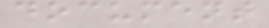document
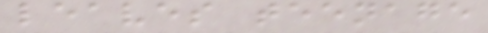leaves teenage
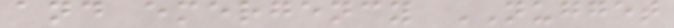and emergency NUGGET
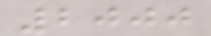2000
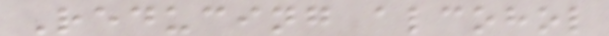Reducing alcohol
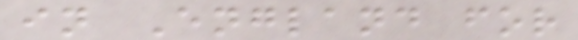in England for
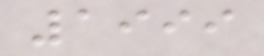1999
